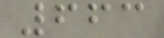663
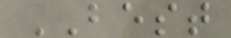BEST
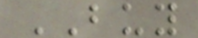BUY
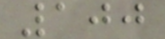100
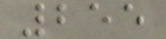255
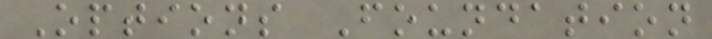Options Foundation
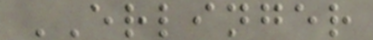ERLINGER
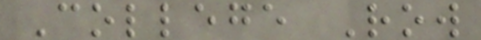College Row
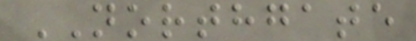NORTHGATE
